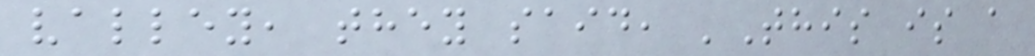valley, they said, 'This is a
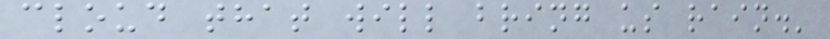cloud that will bring us rain.'
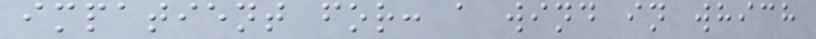impatient for: a wind in which
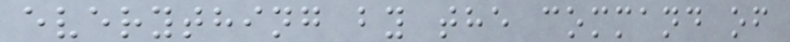everything by the command of
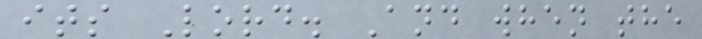its Lord. And when the
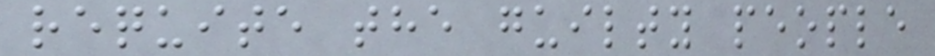requite the guilty people
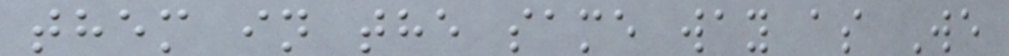them in the same way as We
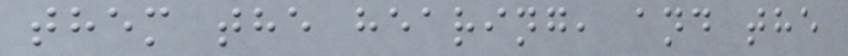them the hearing, and the
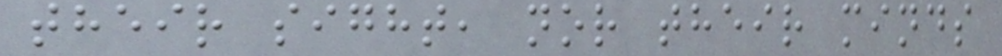their sight, nor their minds
